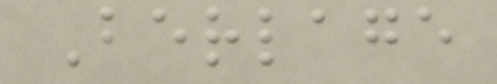Berlage
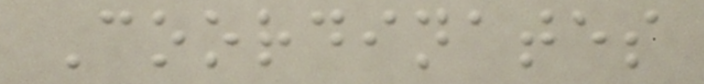Coordinates
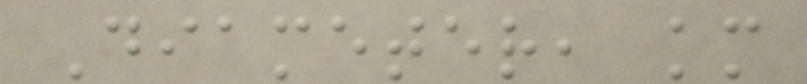Diameter, km
